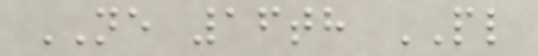NE 16th PL
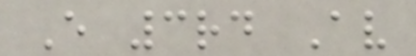E 3rd Av
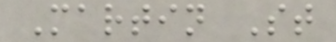Martin St
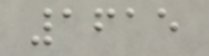1615
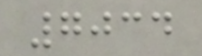7034
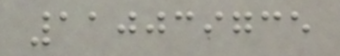110039735
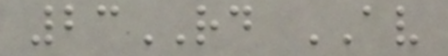23RD AV
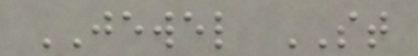JEWEL ST
